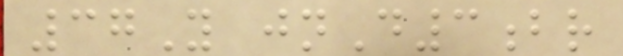37Y jnD3br
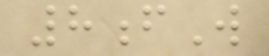8fW
